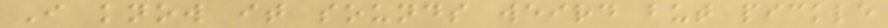I know it sounds weird but pickle
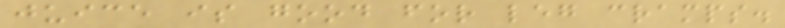juice is good for leg cramps.
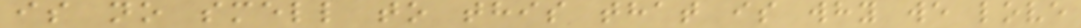is no smell to this that is why we love
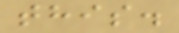this.
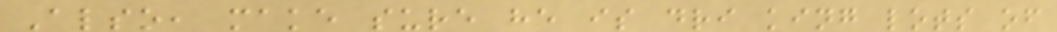Also, make sure he is dri king lots of
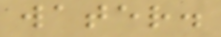water.
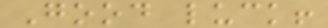Good luck!
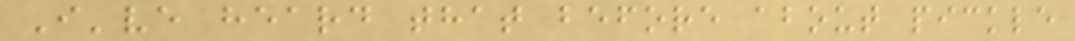I've heard that before about pickle
